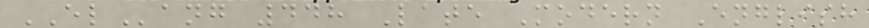ELang 448 Late Modern English
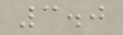3.0
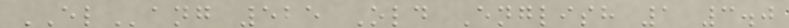ELang 525 Old English 1 3.0
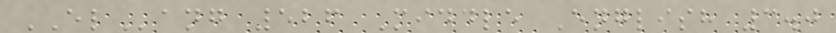ELang 526 Middle English 3.0
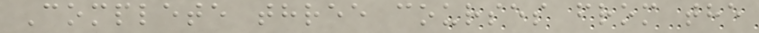Complete three courses from the
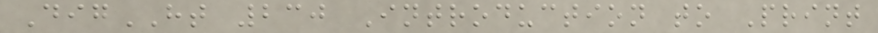DigHT 230 Introduction to Print
